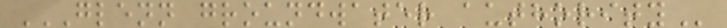GLENN GROUNDWATER AUTHORITY
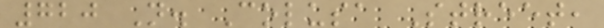720 N. Colusa Street,
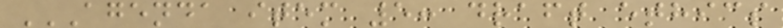AGENDA ITEM 5: DRAFT ETHICS
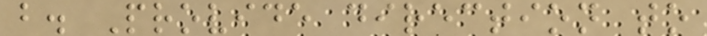b. Provide direction to
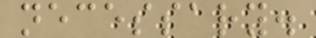necessary.
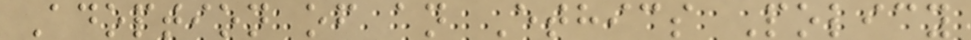Adoption of an Ethics Policy
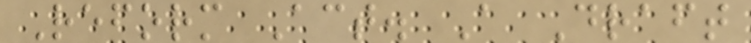Reform Act. A Draft
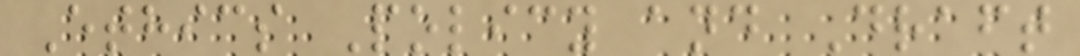Ethics Policy and Draft
